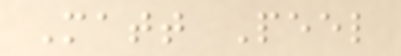Matt Peel
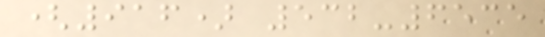(916) 532-6535
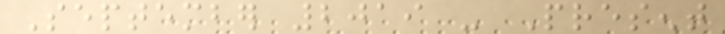September 2019 - Present
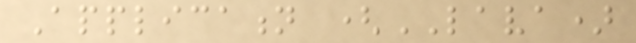Application (LAVA)
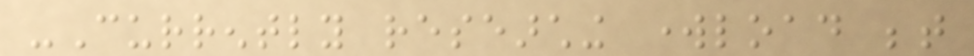-Currently researching workload between
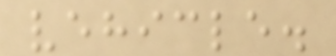vehicle.
